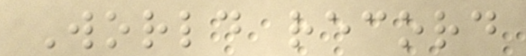World record
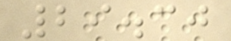29.30
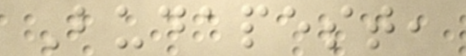Budapest,
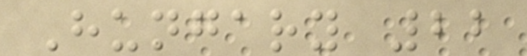Hungary 22
